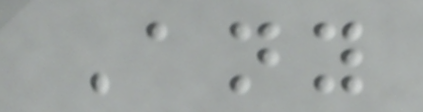Any
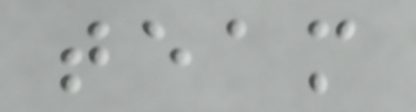team
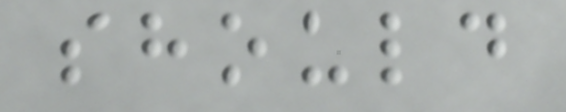should
